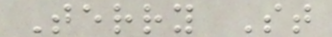Terry St
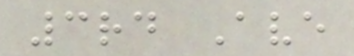3rd Ave
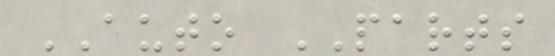AUTO PARTS
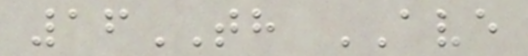16TH AVE
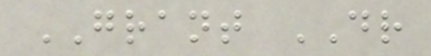GRANT DR
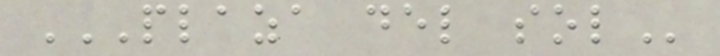PLAZA DEL SOL
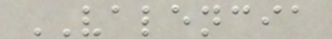VALENCIA
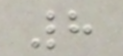8
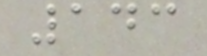143
